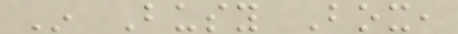In Busy Box,
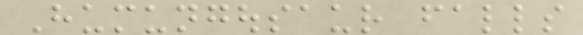Humungousaur falls
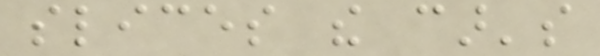slices the car's
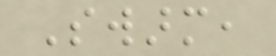Swarm,
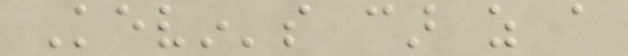Kevin's car as a
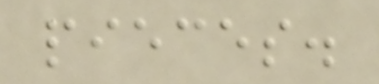pieces.
